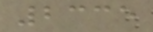2335
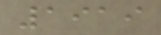1919
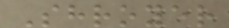Shroyer
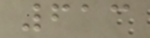613
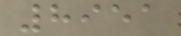8951
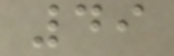49
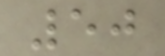50
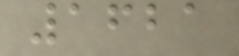1621
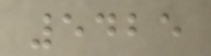5425
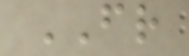FR
